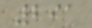291
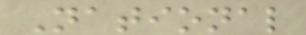National
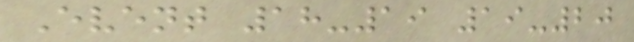Event 18-19 19-20
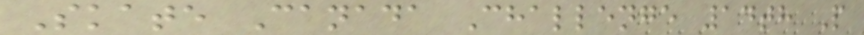Skate Canada Challenge 14th P
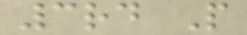3rd P
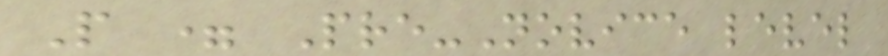P = Pre-Novice level
